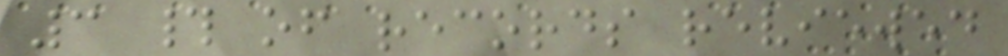3 # of records reviewed
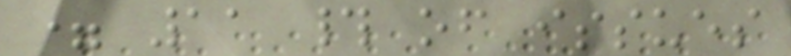= 11 # of issues
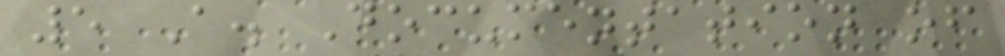5 A. Documentation of
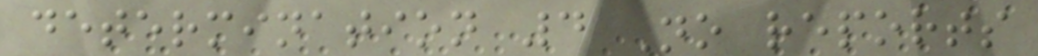determination 4 No reports
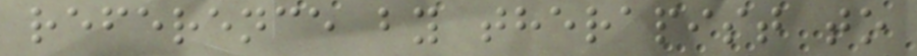reference by therapist to
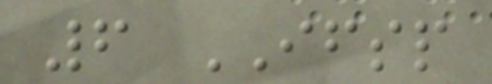6 IFSP
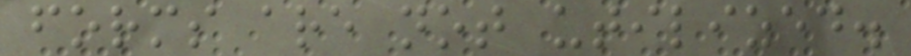forms are not utilized.
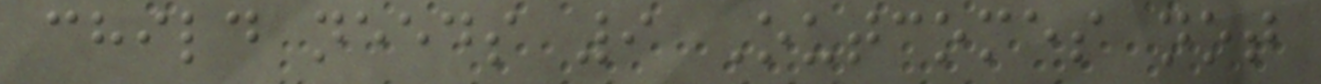child needs 9 Outcomes not
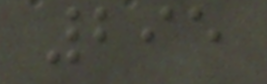295
